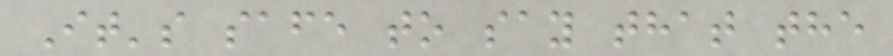It's safe to say that the
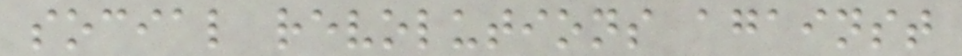social revolutions against
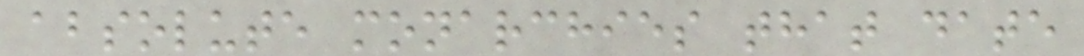absolute monarchies that date
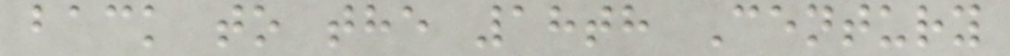back to the 18th Century
